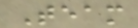Team
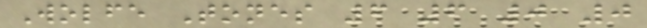Wolfe Tones 6 6 0 0
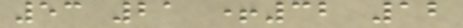53 21 +32 12
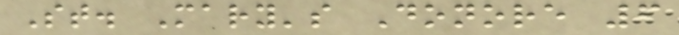St. Mary's Donore 6
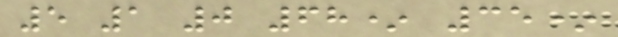5 1 0 68* 35*
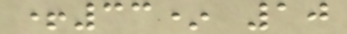+33* 10
